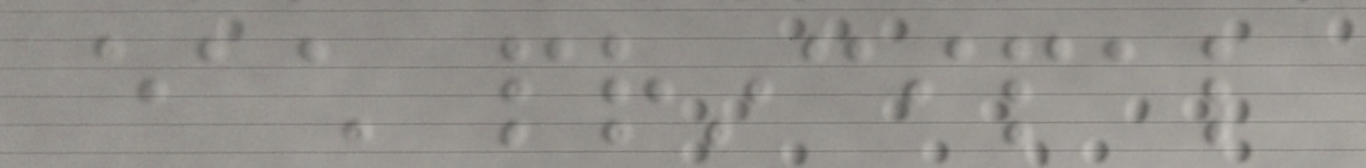each principal
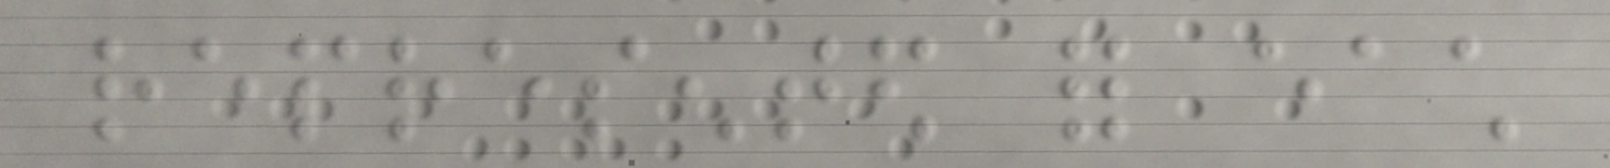represented for each
